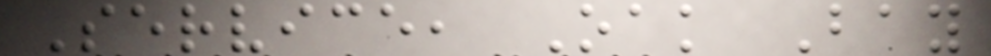Service, Oak Bay
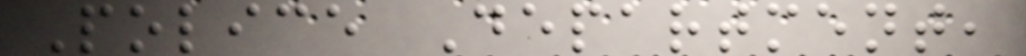Police Department,
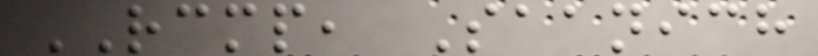RCMP, Saanich
